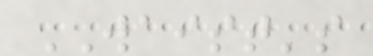WAIST's
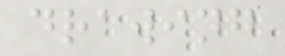drawing
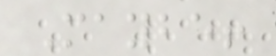Maybe!
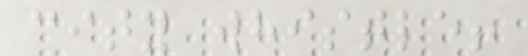city whistle!
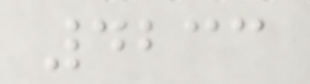4233
